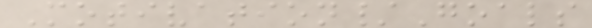Motivation/Goals
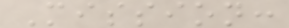Mission:
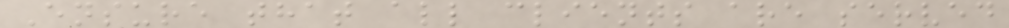Ensure that all clients are served
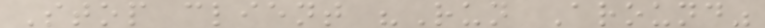Stop client "Run Around"
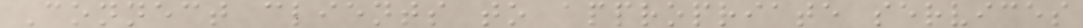Connect clients to appropriate services
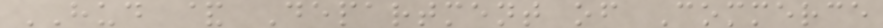HUD & Department of Commerce
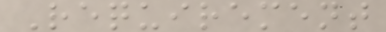Requirement
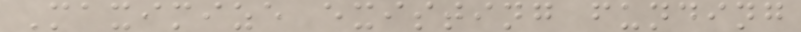Maximize existing funding
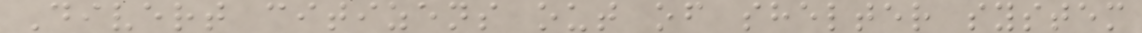Divert citizens out of shelter system
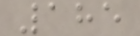185
